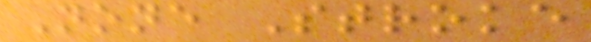None Stroke
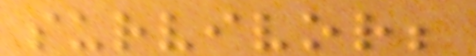survivor;
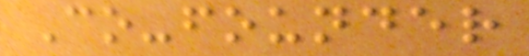Co-founder
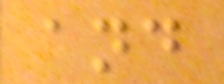and
